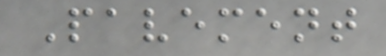Pavement
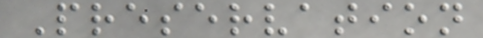Preservation
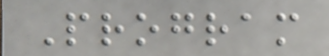Program
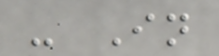- In
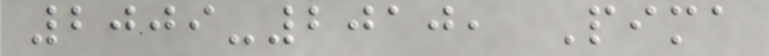2009-2010, Pima
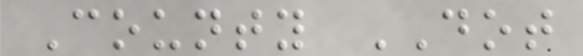County DOT
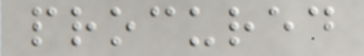procured
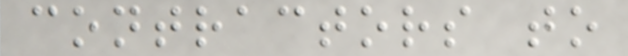contractors to
